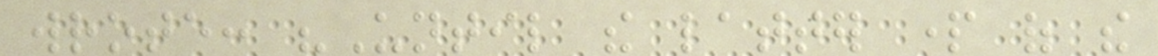wrote: "Until the latter part of the
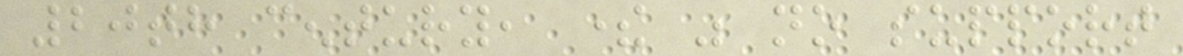20th century, there was no support
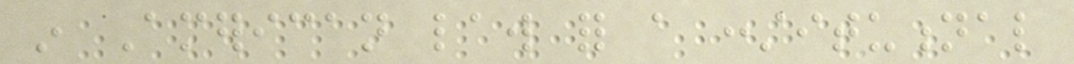in American law for a constitutional
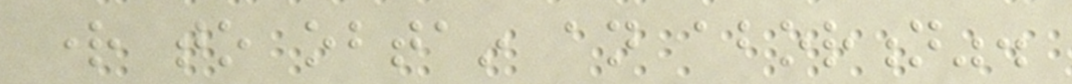right to obtain an abortion".
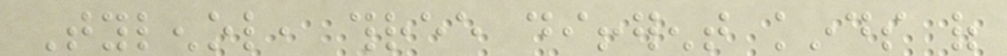Tylenol, three different kinds of
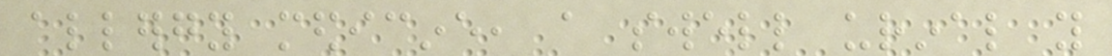allergy medicine, a swell urinal you
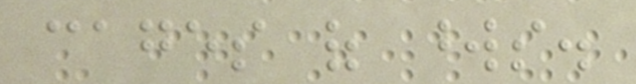cages of words.
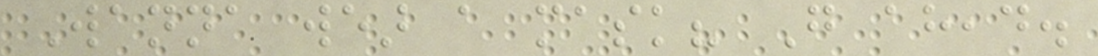Wanna wear a mask? Go ahead.
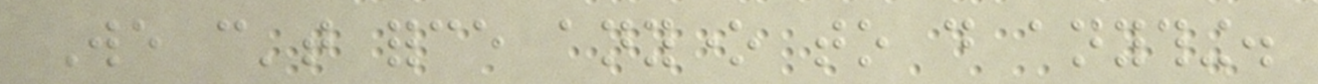We can't force anyone to do anything.
